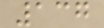137
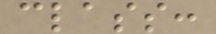class:
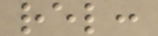rel:
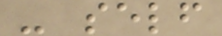- self
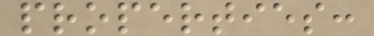properties:
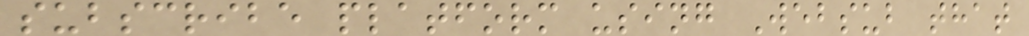subscribe platform using Websub that
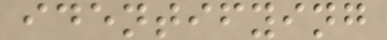identifying
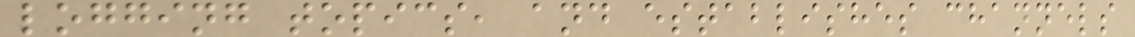logging topics, and establishes channels
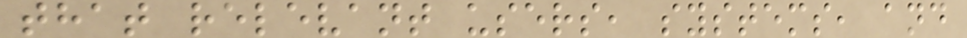that relevant users, systems, and
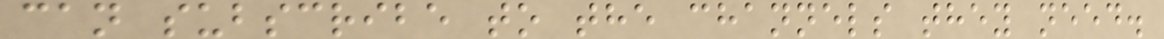can subscribe to the channels they need.
